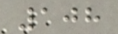108
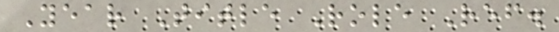Year Title Role Ref.
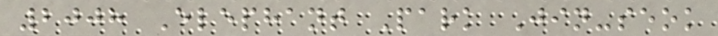2008 Elephant Park Jin-seok
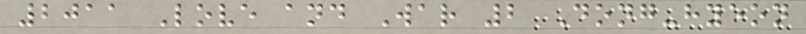2011 Love and War 2 Dong-hyeon
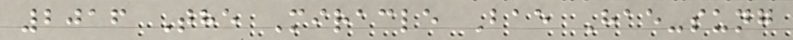2016 The Miracle Bae Hae-sung
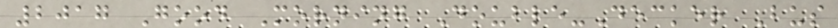2017 Good Morning Double-Decker Bus
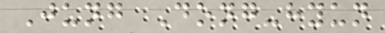Jung Dong-hyun
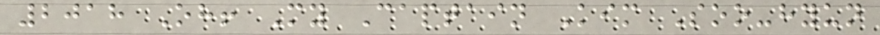2018 Oh! My Captain Kim Soo-hyun
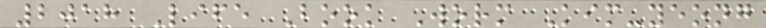2018 Life Book Worm Kim-yeong
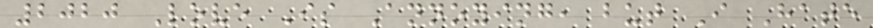2020 Love Is Annoying, but I Hate
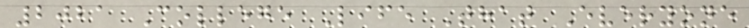2021 College Life That Everyone
